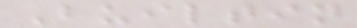Builtin
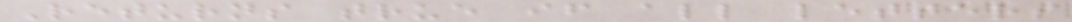Returns true if all letters
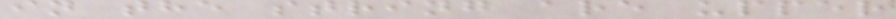in the string are upper
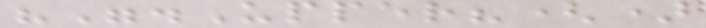"".Upper?()
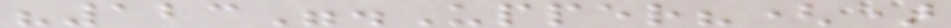"123".Upper?()
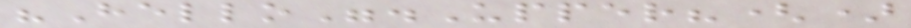"Hello".Upper?()
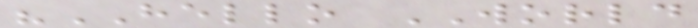"HELLO WORLD
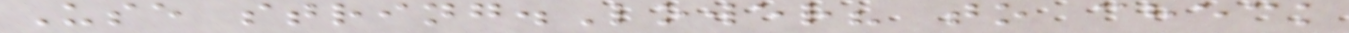Use string.Lower? to check
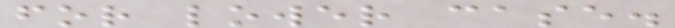for lower case.
